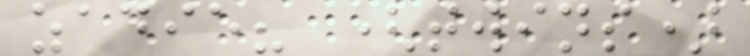zadie? (twins)
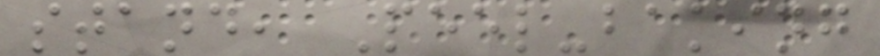stand, Peel-baking
